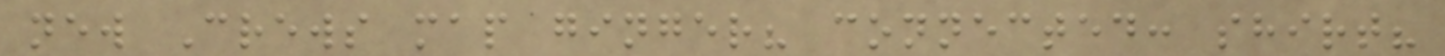new Crews map ginger? connected: shirt?
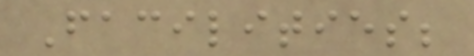Facilities;
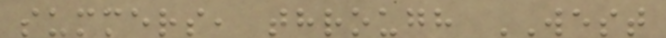summers, through WEST
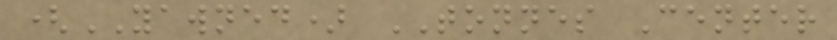(YAWNED) TONNES Center
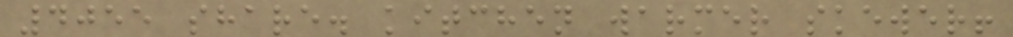4055 share. kitchen warmer skewer!
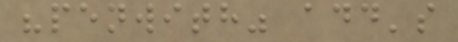"penwith" add's
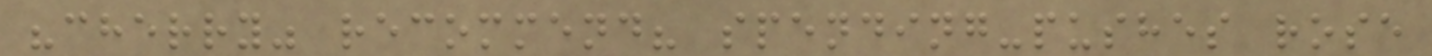"cherry" recommend? spending-pushes rose
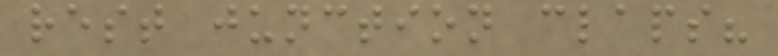rest junction claps?
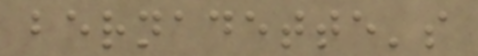bernadette's
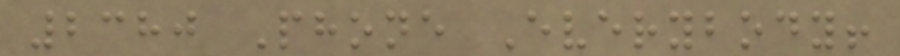2380 Phone Everybody!
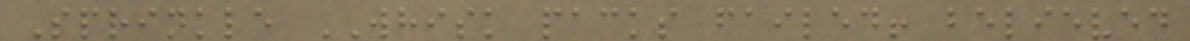Sprinkle WHISK packs failed! believed
